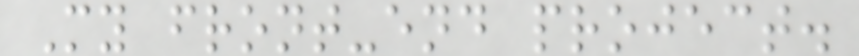My front-end project.
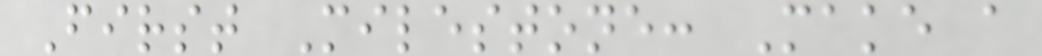First Milestone: Make a
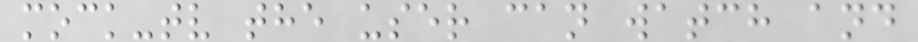mock-tv the user can watch and
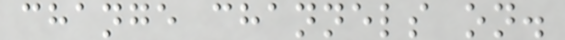change channels on.
